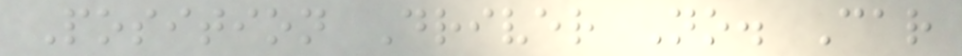Position Driver No. Car
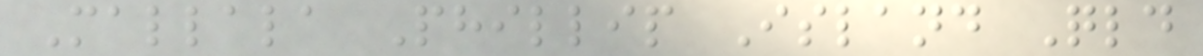Mallala Phillip Island Qld
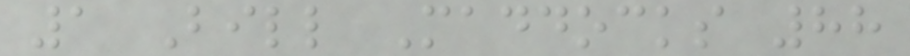1 Bill Maddocks 88
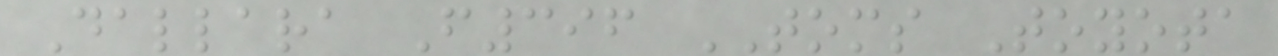Dallara F396 TOMS Toyota
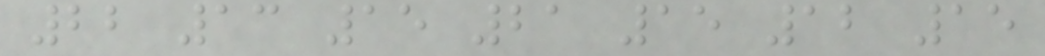22 13 15 21 15 12 15
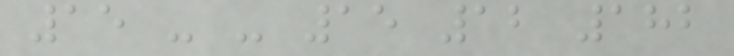15 - - 15 12 182
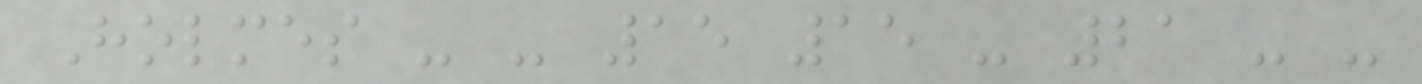Holmes - - 15 15 - 21 - -
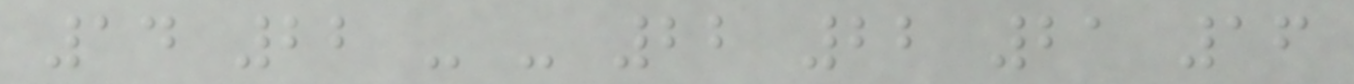14 22 - - 22 22 21 16
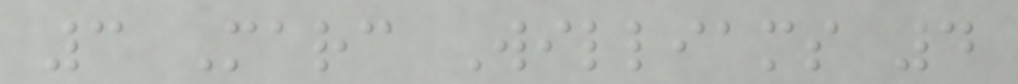3 Marc Williams 4
